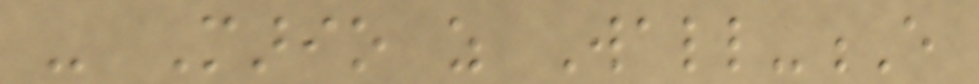- Mario as Wall-E
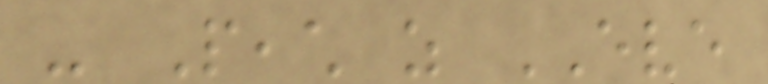- Peach as EVE
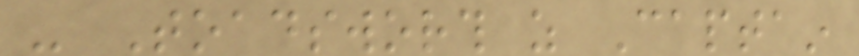- Toadsworth as Captain
